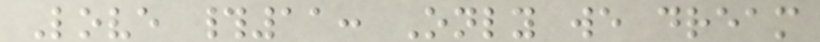Love #11: Only we dream
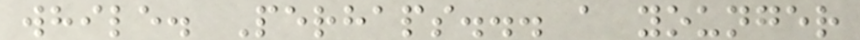while. Perhaps... a younger
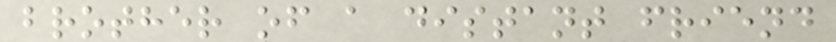brother of a distant friend
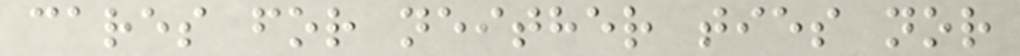cares for neither ties nor
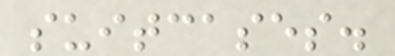suitcases.
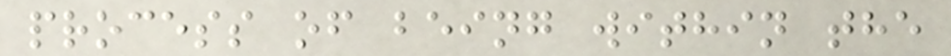process of being within the
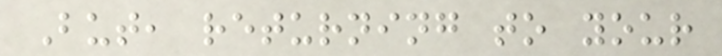But, returning to your
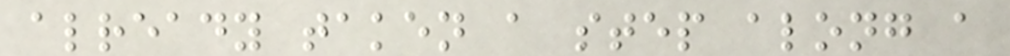already taken a step along a
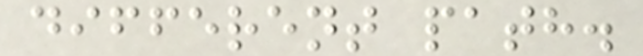different path.
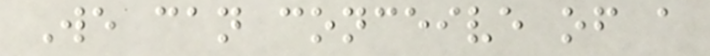We can conceive of a
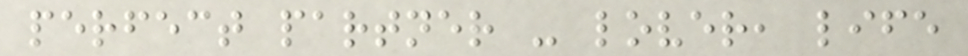perfect partner - lover, life
